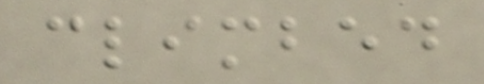climbed
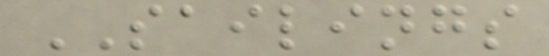SAILINGS
